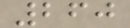260
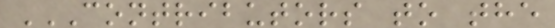CONTRIBUTORS TO THE
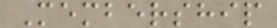Membership
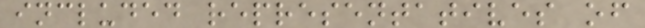included representatives of
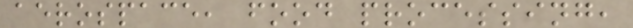aerospace, food processing,
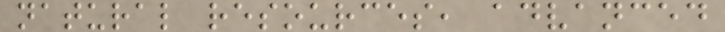natural resources, advanced
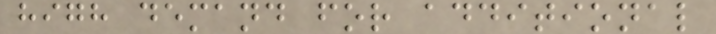high demand for additional
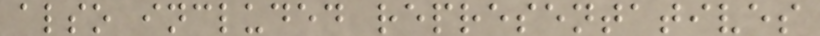also included representatives
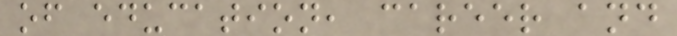of education, career and
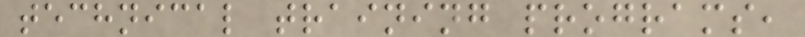technical training programs,
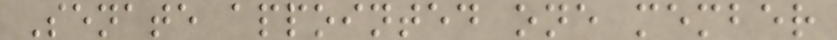Senate appointed one member
